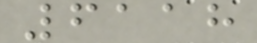6118
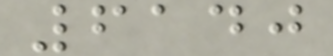6140
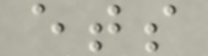ets
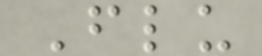Flu
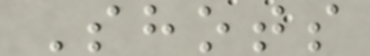Shots
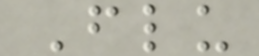Flu
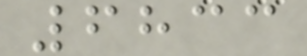6833
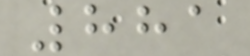881
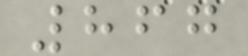867
